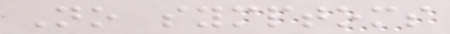No symptoms
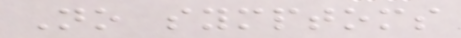No symptoms
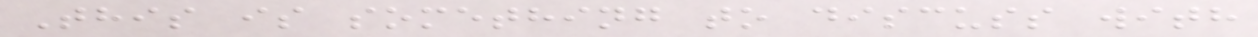This is something to discuss with
